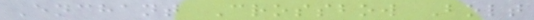Enchant Crossbow Bolt
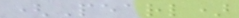(Pearl)
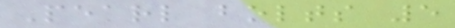Pearl bolts 5
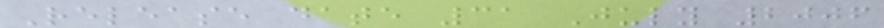Release date 31 July 2006
